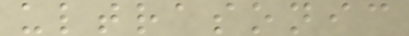ultrasonic
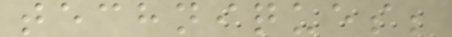techniques;
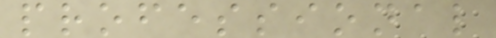professional
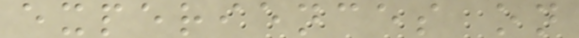experiences on
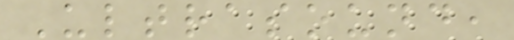Ultrasound,
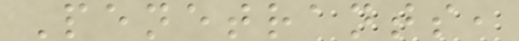Penetrants,
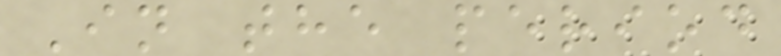In the period
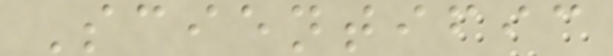Scientific
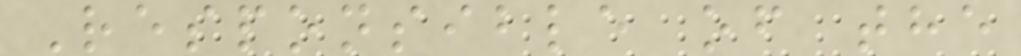Responsible of the
